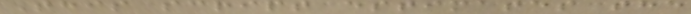This script estimates the
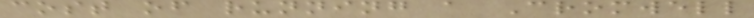cost of running a Cromwell
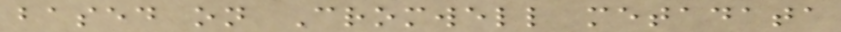based on Cromwell metadata
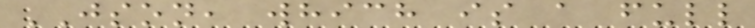JSON, which is a full
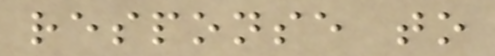response to
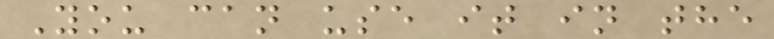You can use it in the
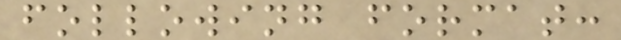following format:
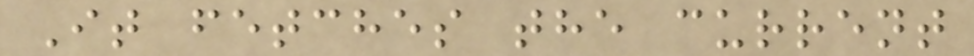It fetches the current
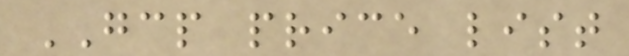GCP price list
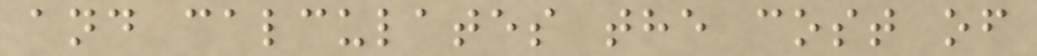and calculates the cost of
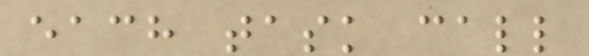each task call
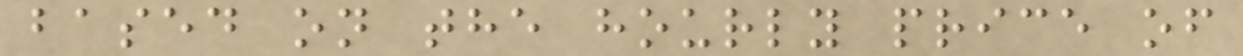based on the hourly price of
